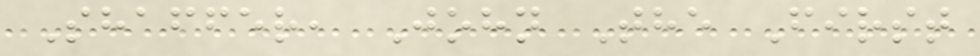Shaffer, John The First
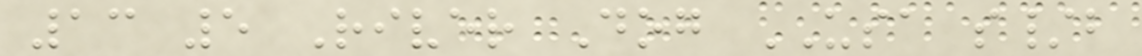13 5 River Dog USA s/b
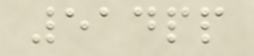514pp
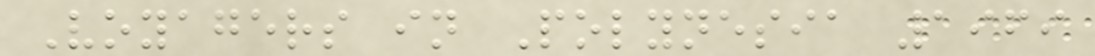Voyagers in Polynesia 1969
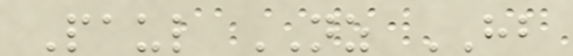Paul NZ HB
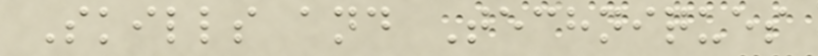Skills and Techniques
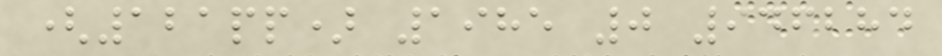(121pp) 1985 0 946284
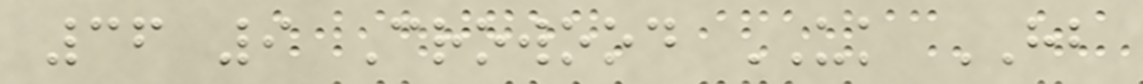36 9 Crowood UK HB
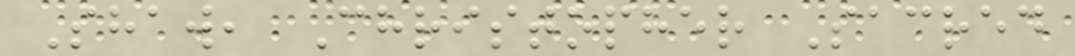Shaw, Christopher Sacred
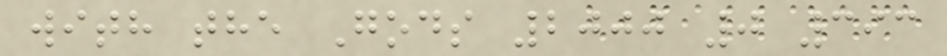with the Gods 2000 0 393
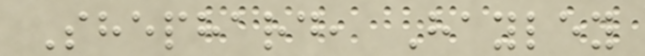Shephard, Hayley
